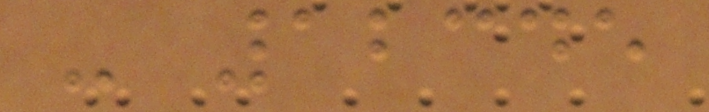- 12345
